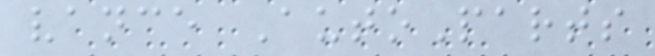vance AutoParts
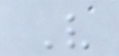V
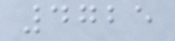4725
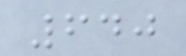640
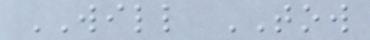WILL TOW
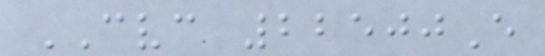CVC 22500E
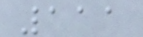111
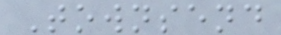Townsend
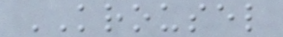KROUSEL
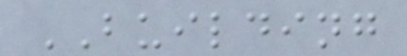BUILDING
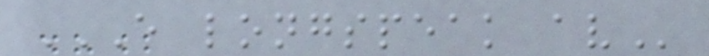E LONGSPEAK AV
